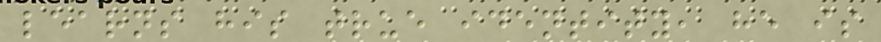learns his true identity, he is
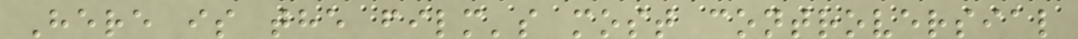Here is the film's most controversial
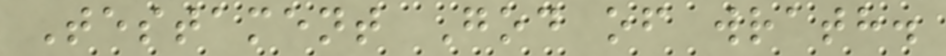Testament God of wrath.
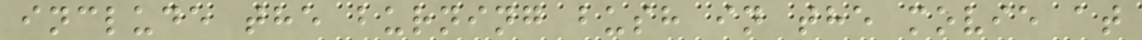include the burning bush in the movie at
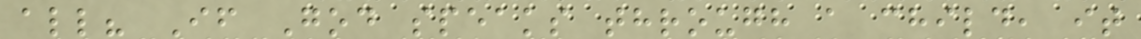all? If God speaks through a child, it
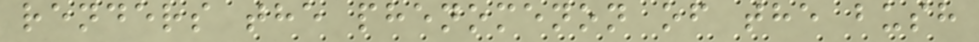renders the phenomenon of the bush
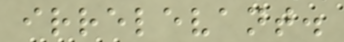irrelevant.
